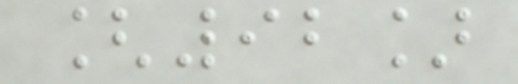[92]
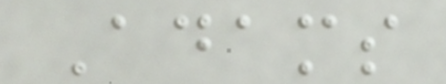Adams
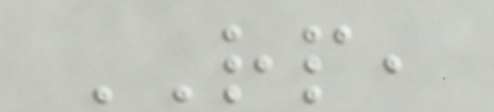RP,
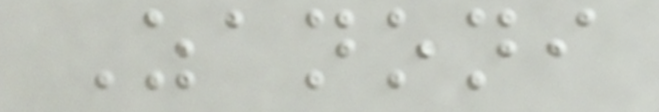Zanoni
